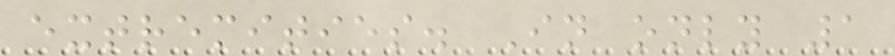extremities. In only 1
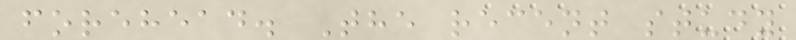forehead. The recent study
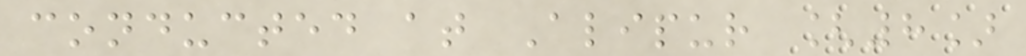conducted at Alipur [8]
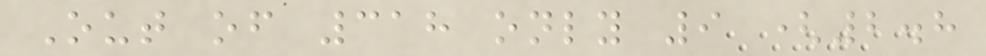Out of 318 only 9 (2.8
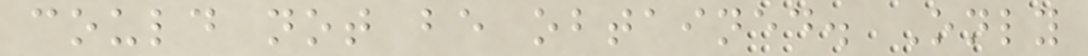could not be obtained. Only
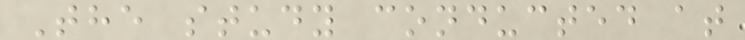The study conducted at
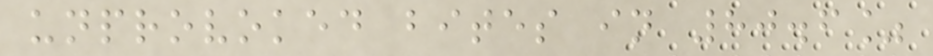unprovoked bites in 80.6%
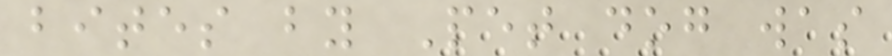bites by Pet dog was
